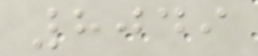8049
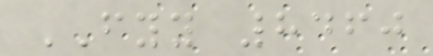FYY 8460
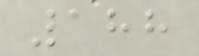188
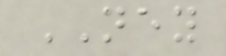NEY
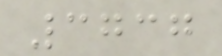3737
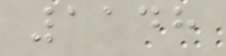1148
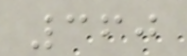360
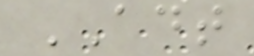ADT
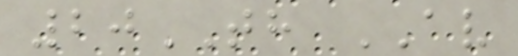20TH AV
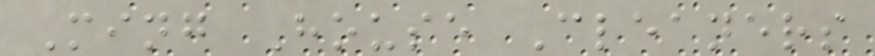Ming House Cleaners
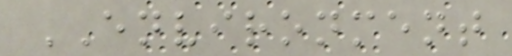ENVIRONMENT
